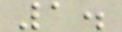1.
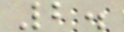2.
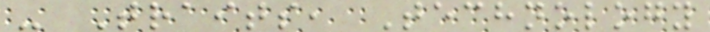- Traits, Technology
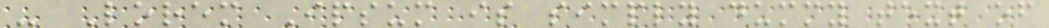- Lorem Ipsum is simply dummy text of
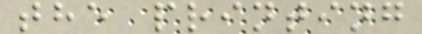the printing
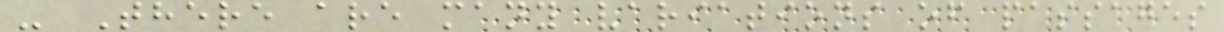- There are many variations of passages
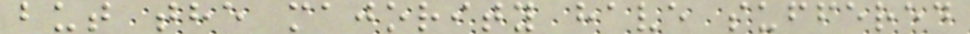but the majority have suffered
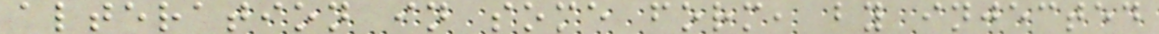alteration in some form, by injected
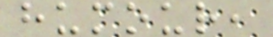humour,
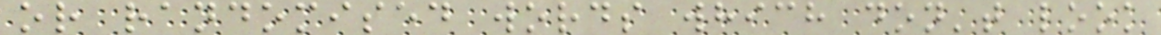or randomised words which don't look
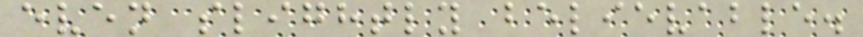even slightly believable.
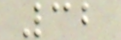32
